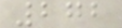272
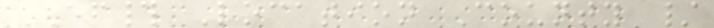EF# Location County /
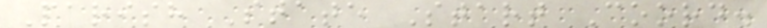Parish State Start Coord.
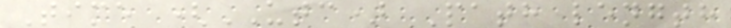Time (UTC) Path length
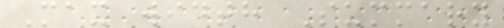Max width Summary
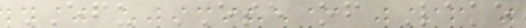EFU ESE of Lake
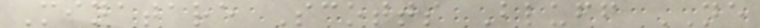Minatare Scotts Bluff NE
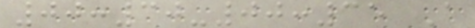00:30-00:35 A
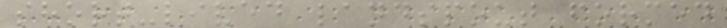short-lived landspout formed
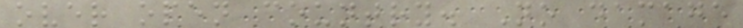over open country. No damage
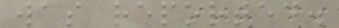was reported.
